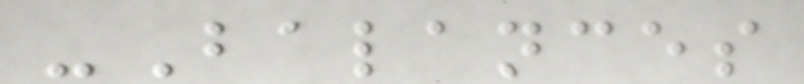-Balances
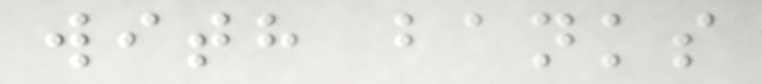with banks
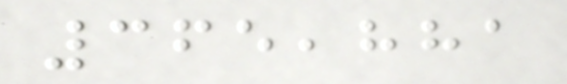365,881
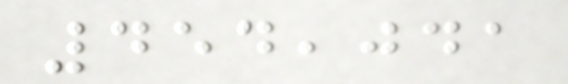454,041
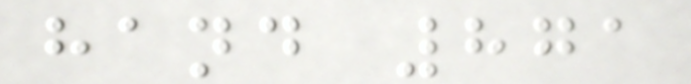hand 871
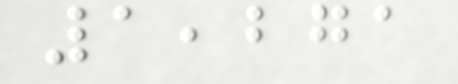1,271
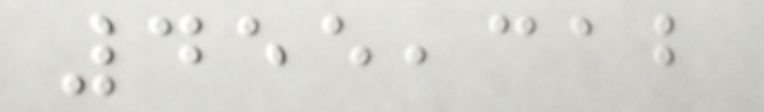455,312
